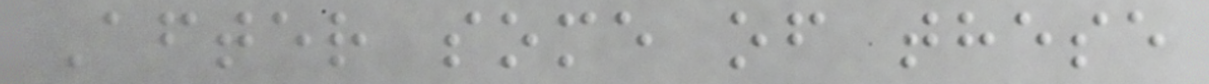After some of these
